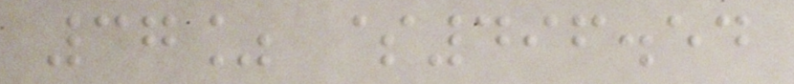37% $496.54
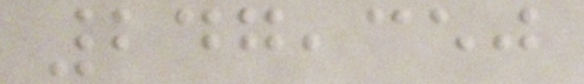247,350
